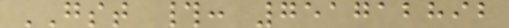GST #: 751712892
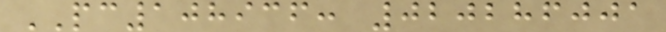PC108936: 020286001
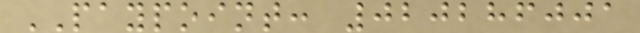PAYPOINT: 020286001
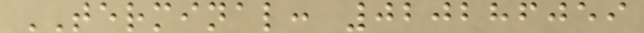TERMINAL: 020286059
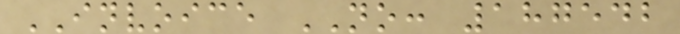INVOICE NO: 187542
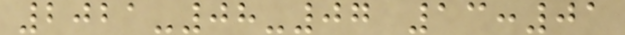2021-08-07 13:01
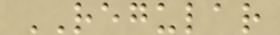REGULAR
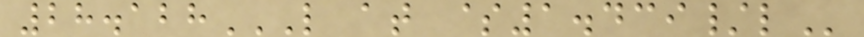28.128L AT $1.439/L
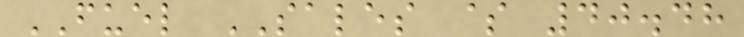FUEL SALES $ 40.48
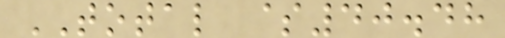TOTAL $40.48
